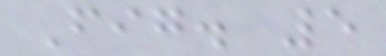Fig. 5
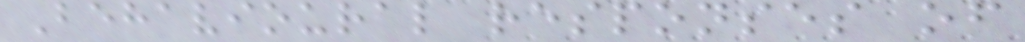Behavioural responses of
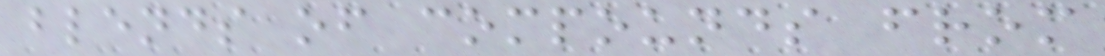blends of compounds from
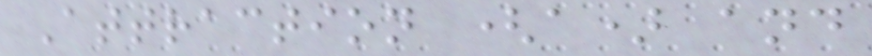Attraction (a) and
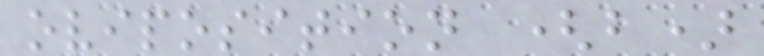oviposition (b)
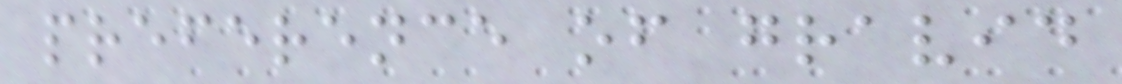preference of gravid
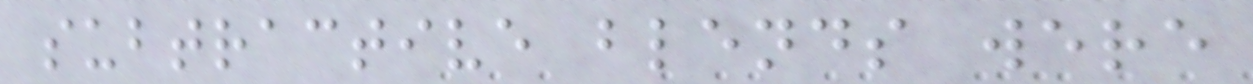subtractive blends were
